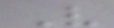V
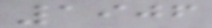1906
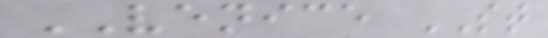VENICE ST
